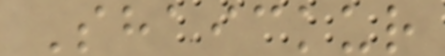Shaickur
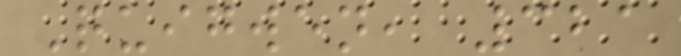Quigwen, 321
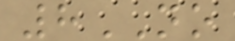8NO
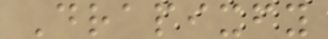Drapixfy
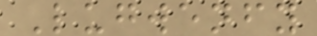Lugwenfy
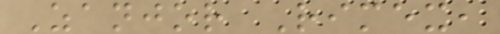Zanjor Rimex,
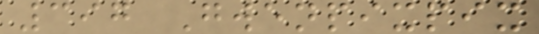397 Gwenpixpix
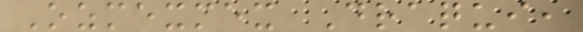Ozmexmex Draqui,
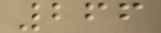266
